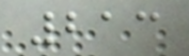213
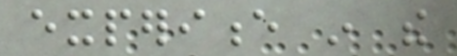experience in the
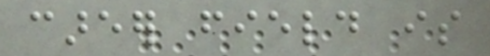career field is
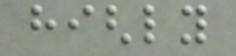highly
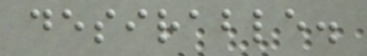desirable.
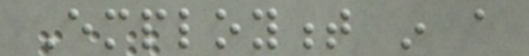Employment in a
